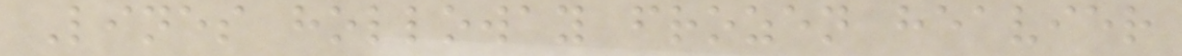Lines holloway frozen heavier
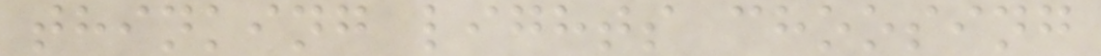thinking lights choosing
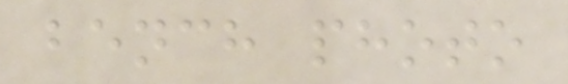bench photo
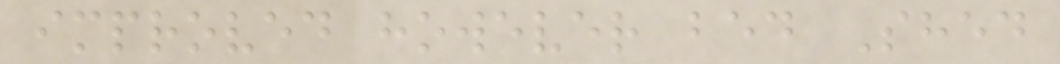improved however bed Shed
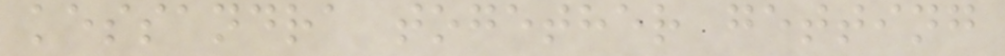kessandra together getting
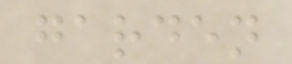garden
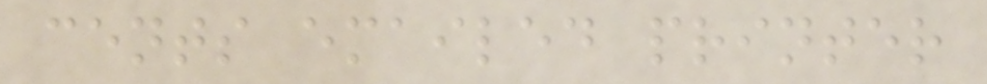cents emailed printer
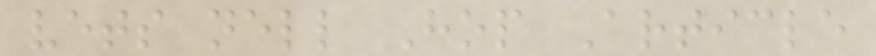vets nell Hop Article
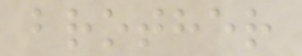brother
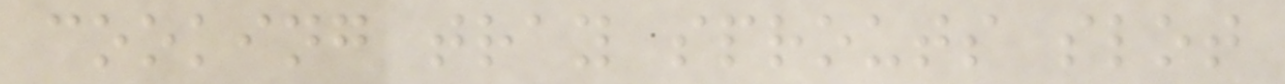cooking tray sprouts slot
